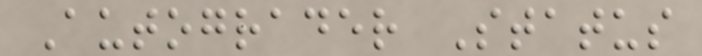Autograder Status
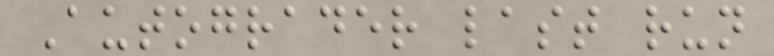Autograder last run
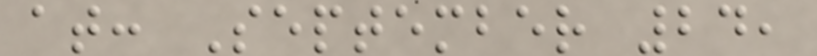at: September 24,
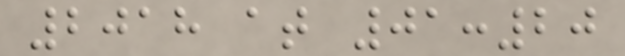2018 at 01:20
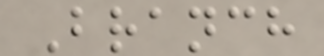Branch
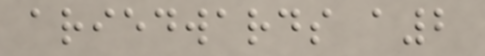ariedwards a2
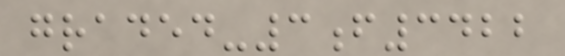graded-3f3422
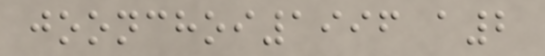joonchoi1996 a2
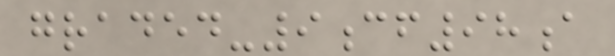graded-9cf98a
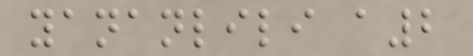yananlili a2
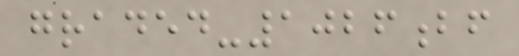graded-1026bf
